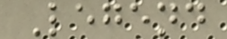Legend
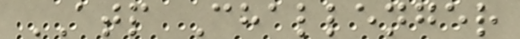ATP Challenger
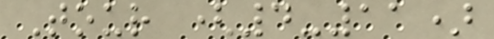Tour (4-11)
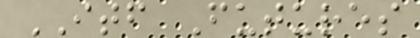ITF Futures
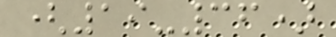(19-36)
